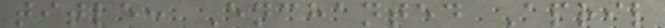title: Enchanted April
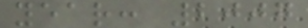year: 2007
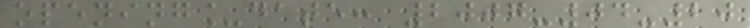opening_date: 2007-04-20
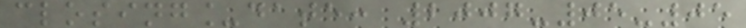closing_date: 2007-05-05
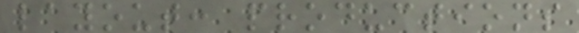layout: productions
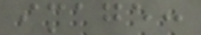image:
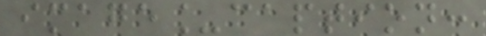image_caption:
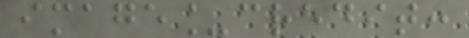image_credit:
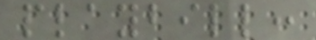playbill:
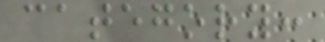category:
